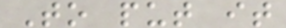To put it
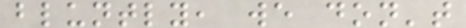bluntly, we don't
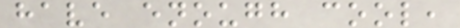have enough cool,
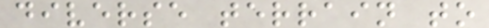diverse terrain to
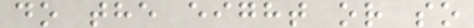do the eight or so
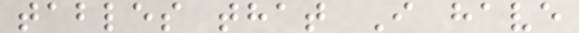tables that I have
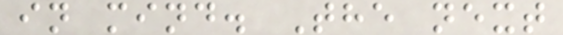in mind. The next
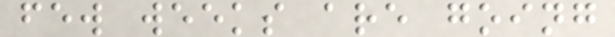few weeks are going
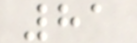81
